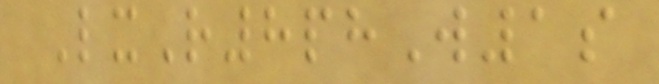LxR8phW1s
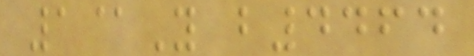1@Y b4464
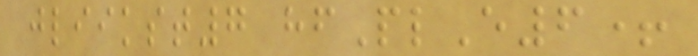jliikst7 hfPlE6+
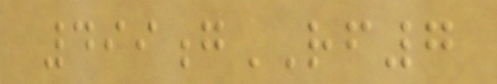499gRF7
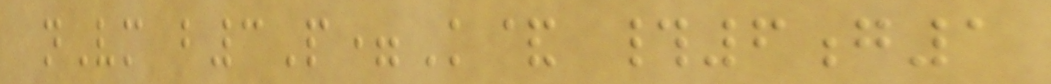nVm b3P=K& #6g1
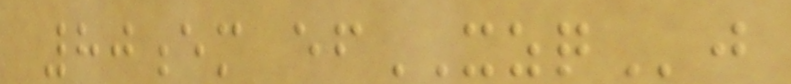80em efXZQj
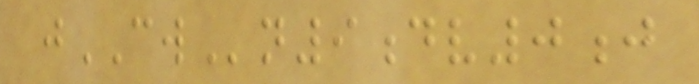jCWn9dv0j
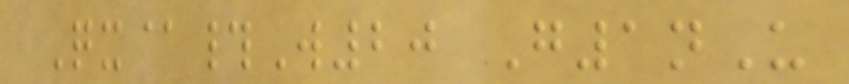Qx@#W20 G1nU
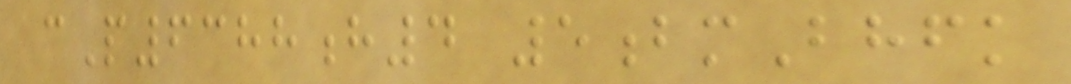cP6388h4 5bmBhfk
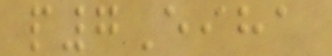p7Eiha
